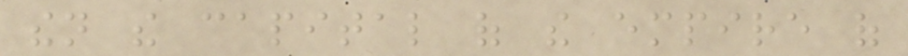then the capital of the empire of
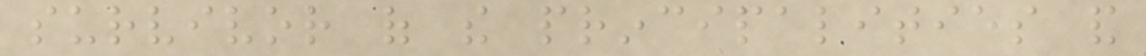survivor of the principalities and
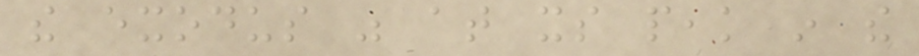the exodus was at its peak in the
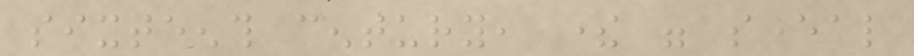sixteenth century, there were several
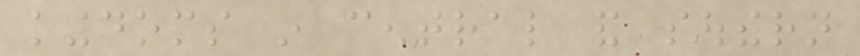kingdoms in central and southern
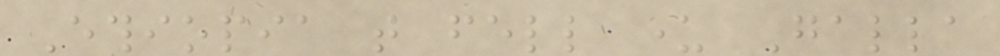Ethiopia that fell under Galla
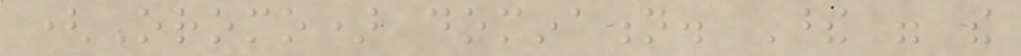(Oromo) domination. These were the
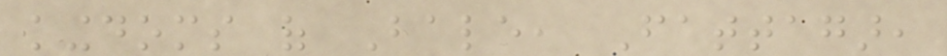kingdoms of Bale, Fattagar,
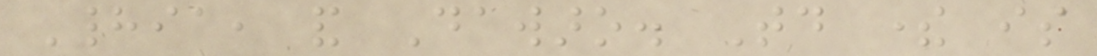Hadia, and Dawaro. Today there is
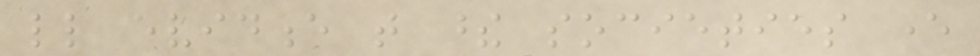little evidence that these societies ever
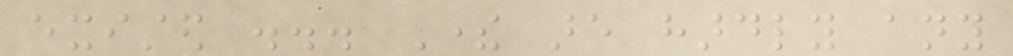existed ... There are hardly any
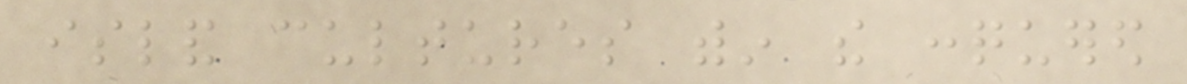island cultures within the conquered
